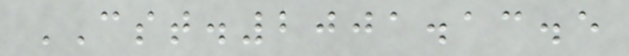CST.2001.13.5
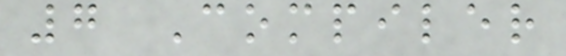7 Compiler
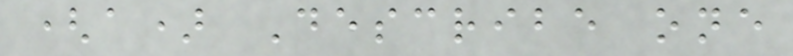(a) Describe one
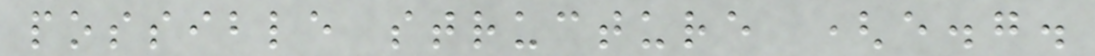possible structure (e.g.
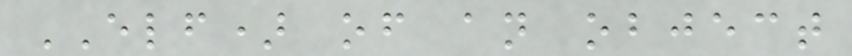ELF) of an object
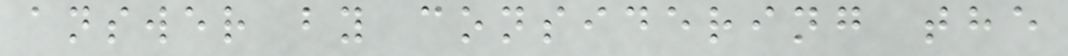answer by considering the
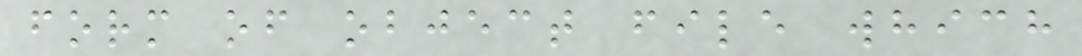form of object file which
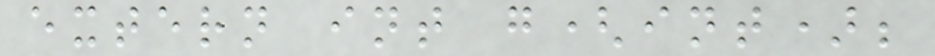extern int g(int);
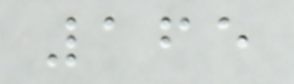165
